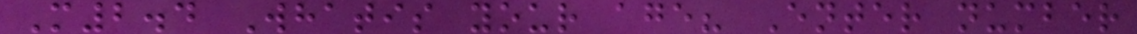M2.4 Whatis your age? Enter number
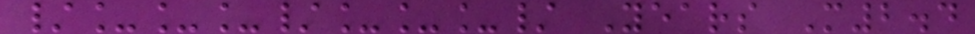/___/___/ Years M2.4
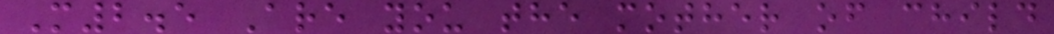M2.5 Are you the mother of child
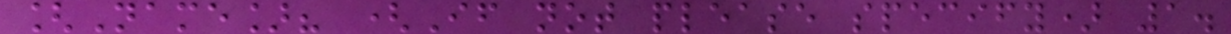[Name]? (If not please specify) 1.
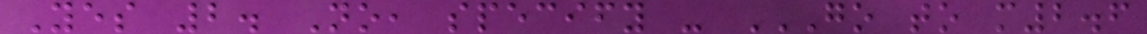Yes 2. No, specify - GO TO M2.6
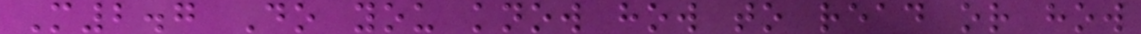M2.7 Do you know how to read or how
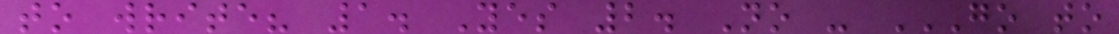to write? 1. Yes 2. No - GO TO
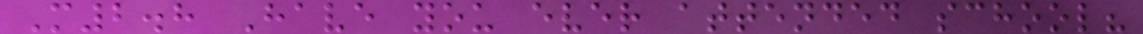M2.8 Have you ever attended school?
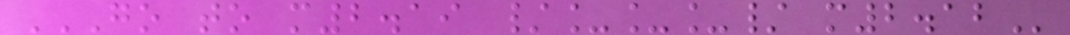GO TO M2.19 /___/ M2.12
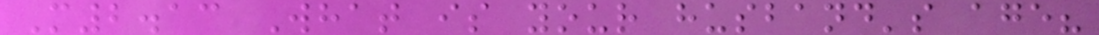M2.13 What is your husband's age?
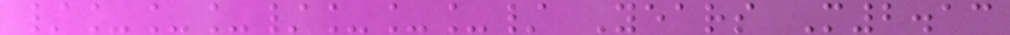/___/___/ Years M2.13
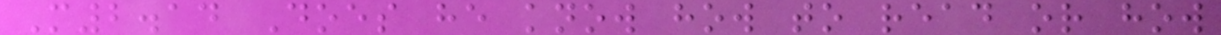M2.14 Does he know how to read or how
